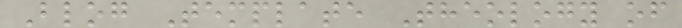Blog Template Theology of
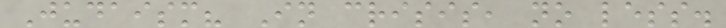Judaism? In crisis, no less.
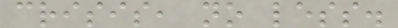crisis, no less.
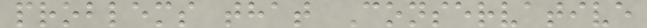problems that Conservative
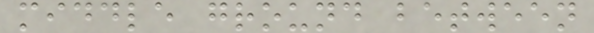middle ground between
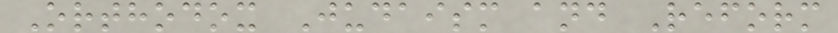Orthodox Judaism and Reform
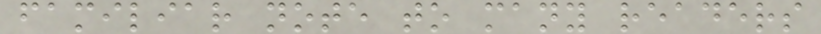familiar note to many readers
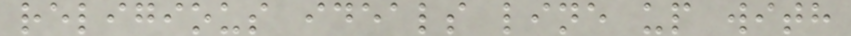religious ideals line up with
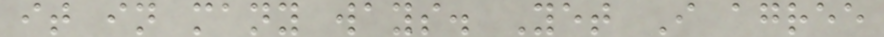it in many ways. Yet I agree
